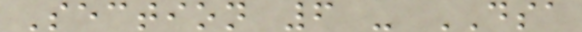Section 6 - DSA
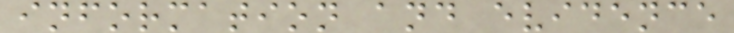information and evidence
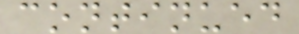continued
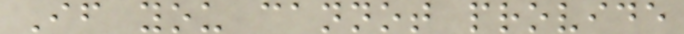If you cannot provide
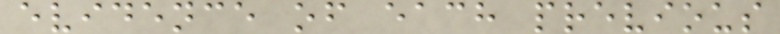evidence of each previous
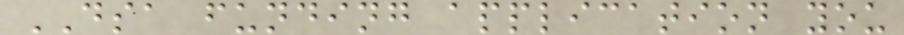DSA funding application you
